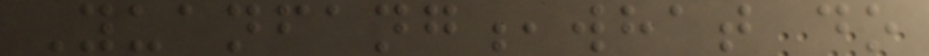Yuanfang,what do
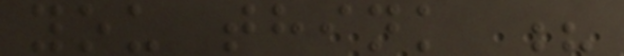you think ?
